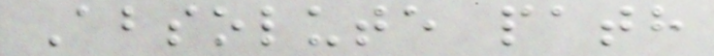Absolute path
